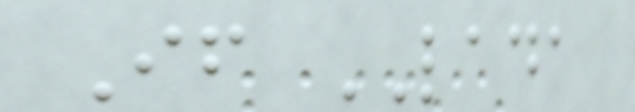If LADA
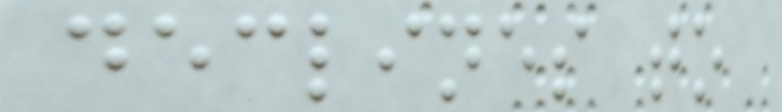declines to
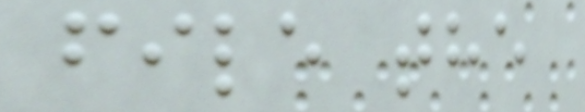file the
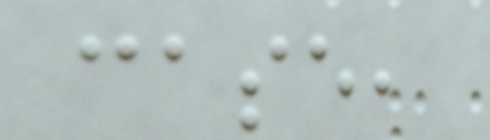case,
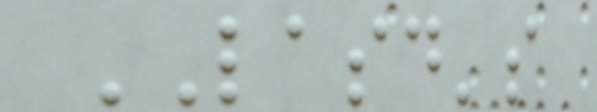LASD's
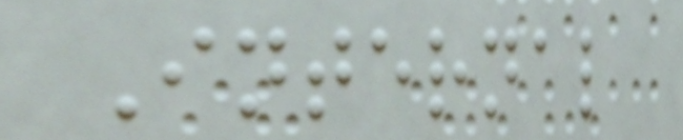Internal
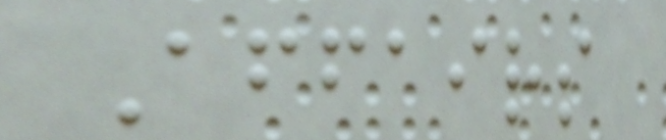Affairs
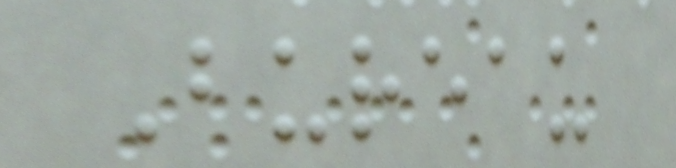Bureau
